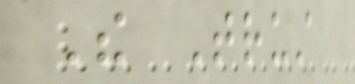The Trust
